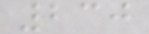230
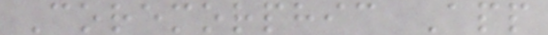Coremorphic App
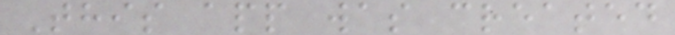This app was created
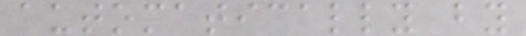automatically by
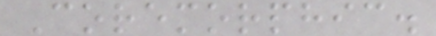Coremorphic.
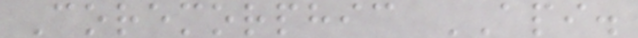Coremorphic API.
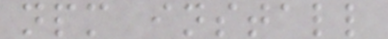npm install
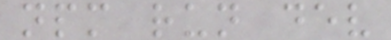npm run dev
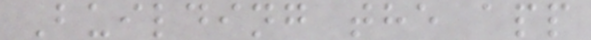Building the app
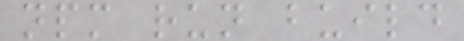npm run build
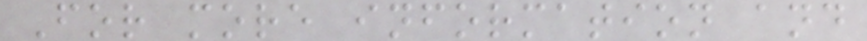For more information and
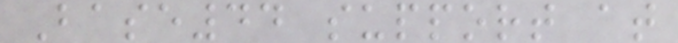Base44 support at
